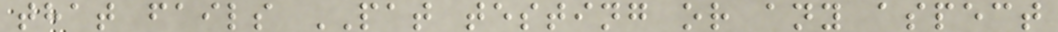that fails PAT testing or any aspect
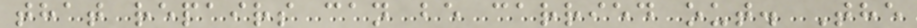that repairs can be carried out. The
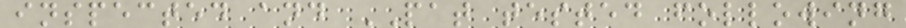inspected and PAT tested following
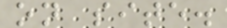on site.
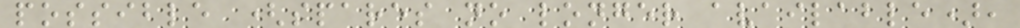possible (spares no longer available),
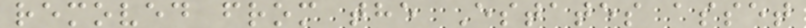removed from the Estates asset
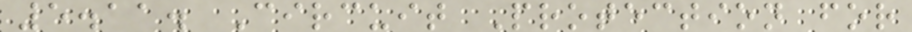5.11. Circuit Protection for
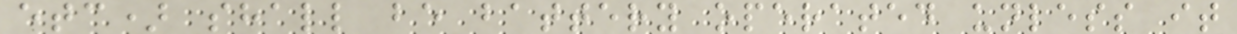etc) shall be battery operated unless it
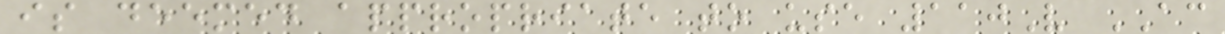is deemed appropriate to use 110V AC
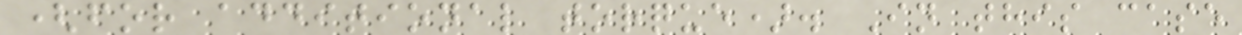(for additional torque). In this case
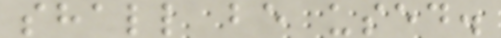shall be used.
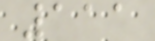111
